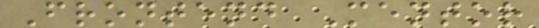Frontend Mentor
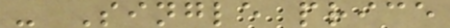- Single price
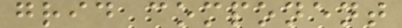grid component
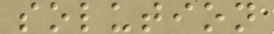solution
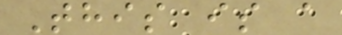This is a
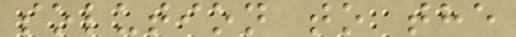solution to the
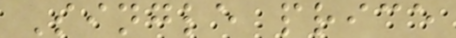Single price
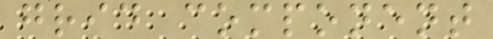grid component
